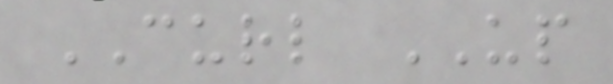CURL UP
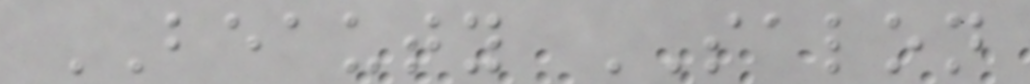BEAUTY SALON
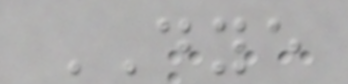DYE
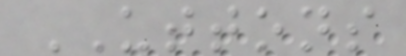UTTONS
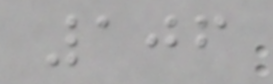106
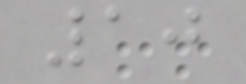10
